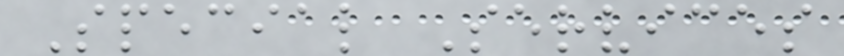Special Services
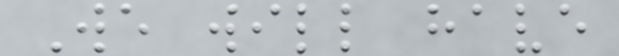We will have
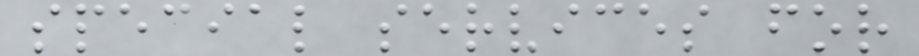special services for
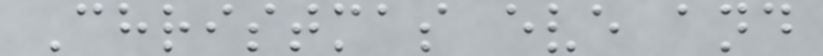Christmas eve and
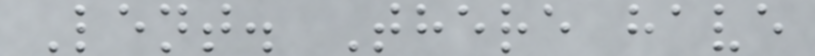Lent. There have
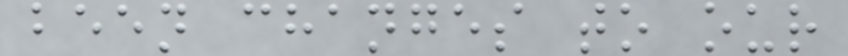been changes to our
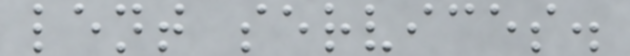lent services.
